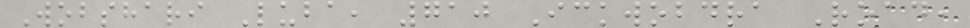Wobshari Luba, 710 Ickwobdra Road,
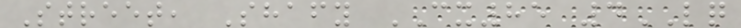Street, Shafy CX85 4LQ
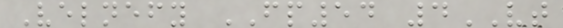Velnefy FP54 4VT
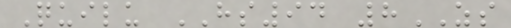Quilu HS94 8ZS
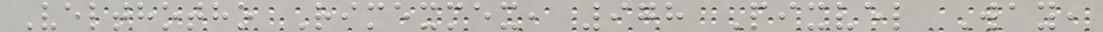Velthotho Rimexmex, 978 Pixvel Way,
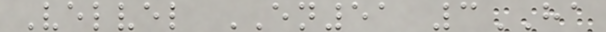Velvel EN51 3HA
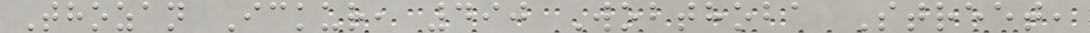Thozan Ickur, 490 Wobthoba Street,
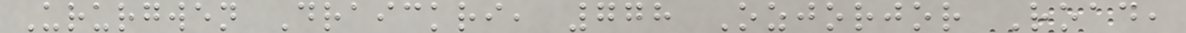Ururgwen Draickri, 778 Ozjorjor Road,
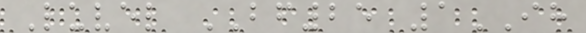Luvel BF25 1IH
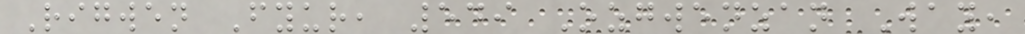Rigwen Fyur, 549 Ozgwenzan Way,
